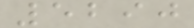5290
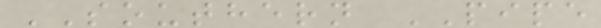SOUTHERN PIPE
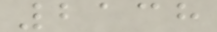2138
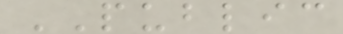PUBLIC
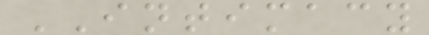INTIMACY
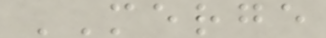MERGE
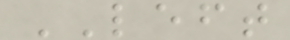LEFT
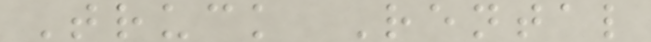Truck Rental
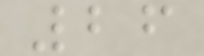26
